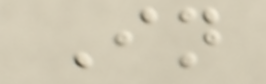In
